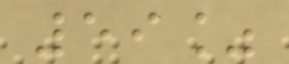59%
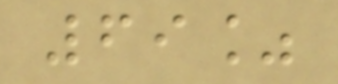69%
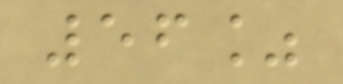56%
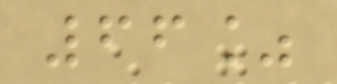66%
